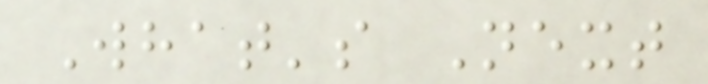What's Next
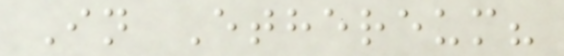In Ethereum?
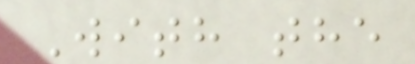With the
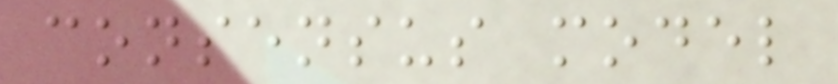consensus model
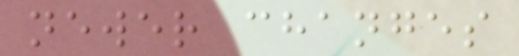newer changes
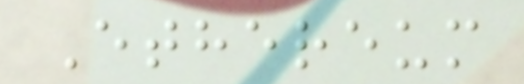Ethereum
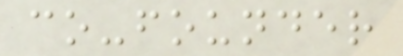co-founder
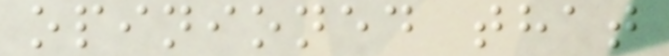opinioned that
